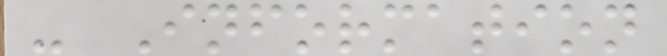- Information
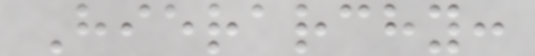Hierarchy:
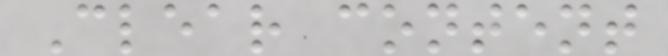Clear content
